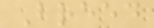Breed
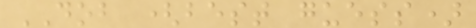DOB (best guess)
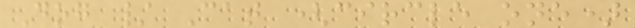Dog / Cat (circle one)
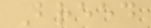Breed
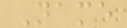Name
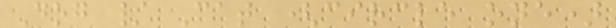Dog / Cat (circle one)
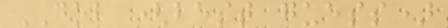DOB (best guess)
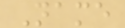Name
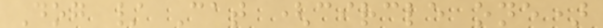Dog / Cat (circle one)
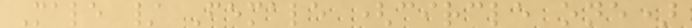Male / Female (circle one)
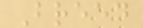Breed
